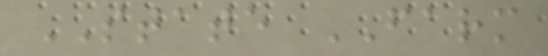STATE FARM
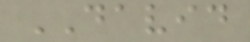DAVID
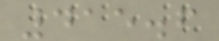415.6
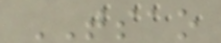TSAO
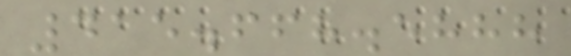415.668.5888
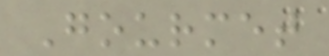Gourmet
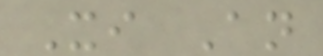Xi An
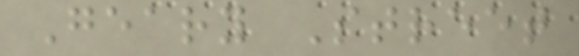Geary Street
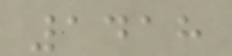1418
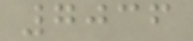7036
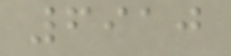6910
